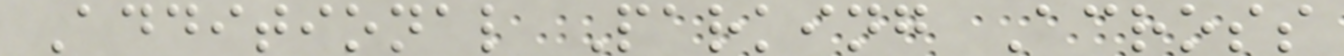Additional Parking Across
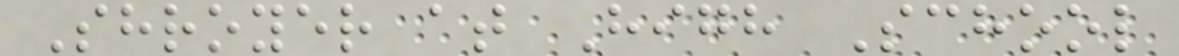Shroyer at High School
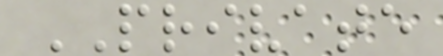PRIVATE
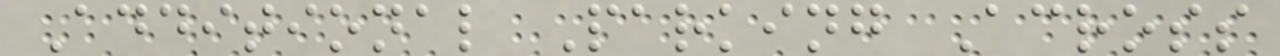Additional Parking Across
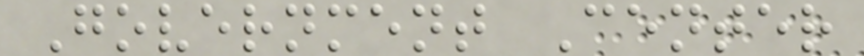Government Center
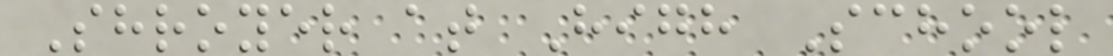Shroyer at High School
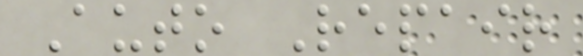Auto Repair
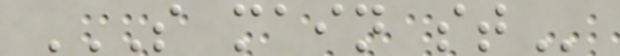S MAIN ST
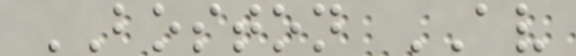BOSTON AV
